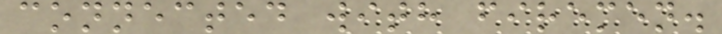connected with firemen.
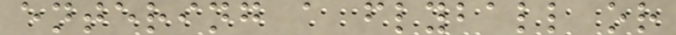entering a flyball or
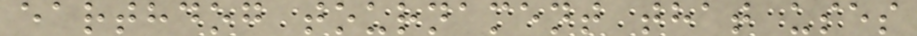earthdog tournament that uses
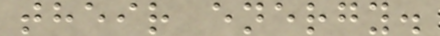their energy.
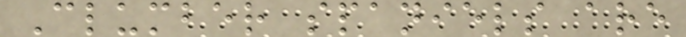Clumber spaniels are
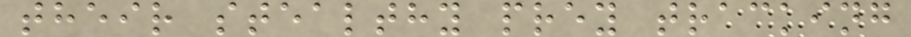their stealthy prey tracking
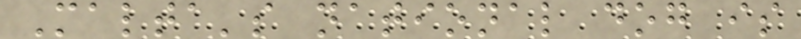Malta's national dog is
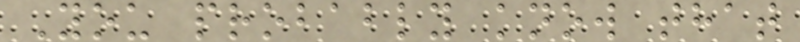You probably know that
